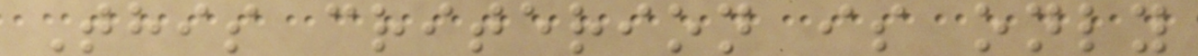This criterion is only
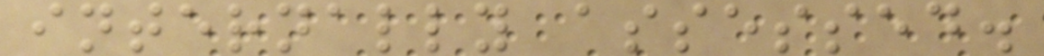internally assessed.
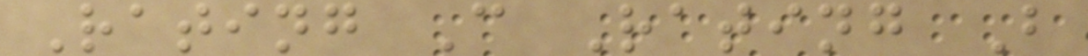Rating C Rating B
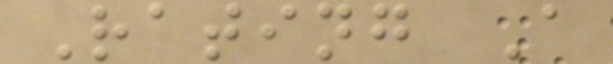Rating A
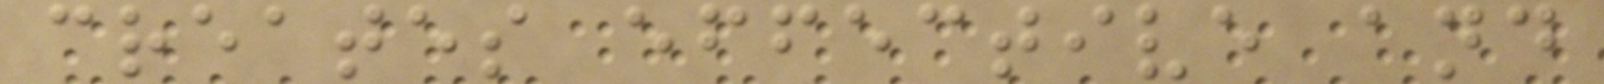creates effective and
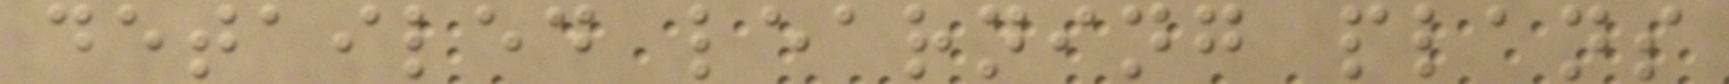detailed learning plans
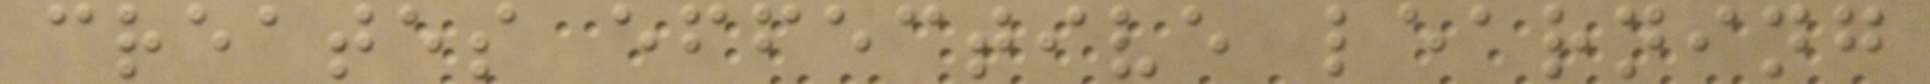creates effective learning
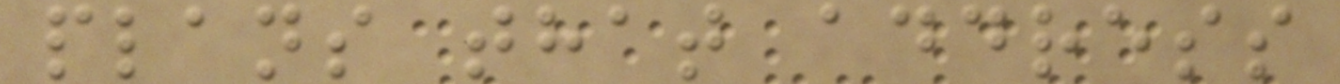plans that address
